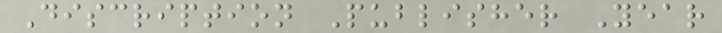Discription Publisher Year
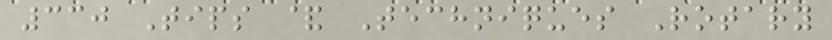330 Tips & Techniques Rotary
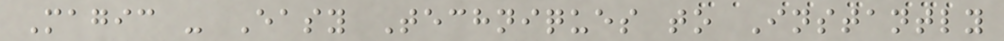Magic - Easy Techniques to Instantly
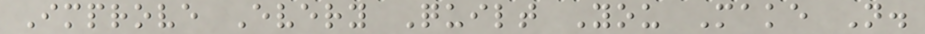Improve Every Quilt You Make N.
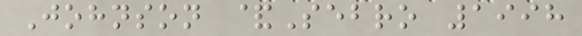Johnson &Sebro 1998
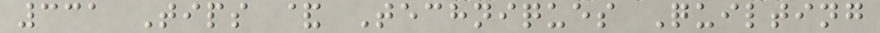331 Tips & Techniques Quilting
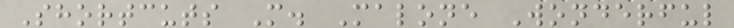Shortcuts M. Malone Wonderful
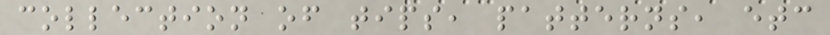collection of tips, patterns, etc
